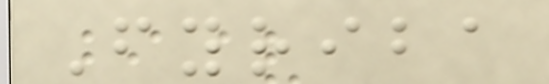Fyriba
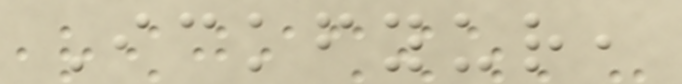Ickfyur,
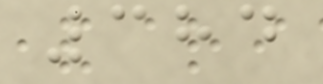384
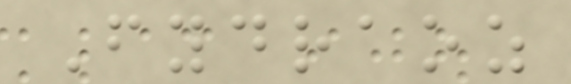Fydraoz
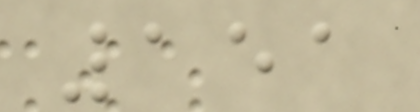151
